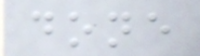done
